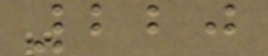220
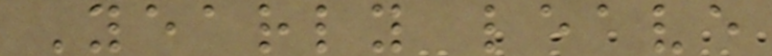Yearly leave
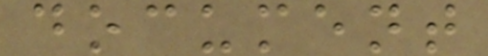document
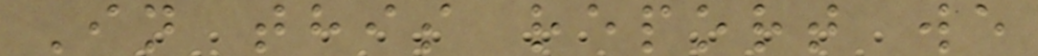In this report we
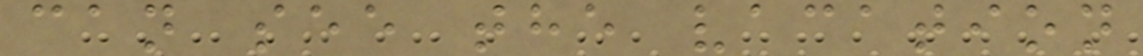can see the vacation
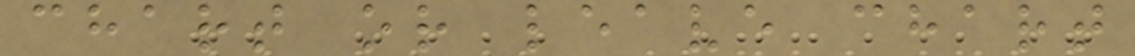chart or leave chart
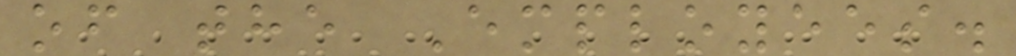of the Employees.
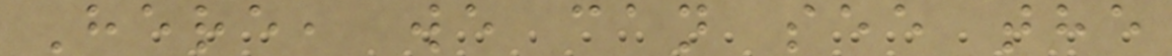Here, we can see the
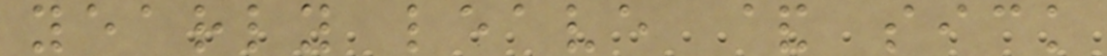yearly leave & sick
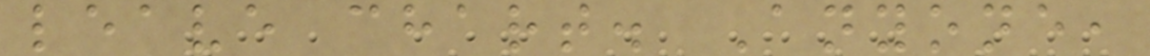leave chart. Anyone,
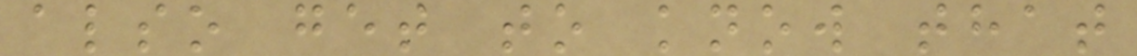also get to know that
